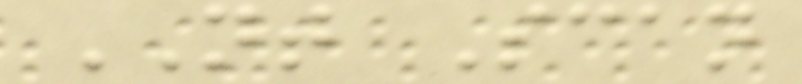NT Scan
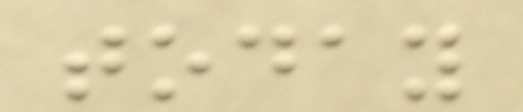today
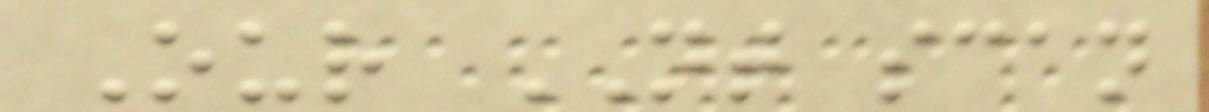Our NT scan
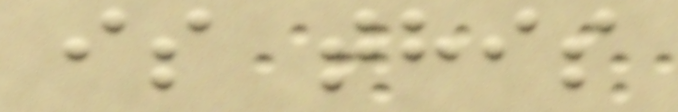is this
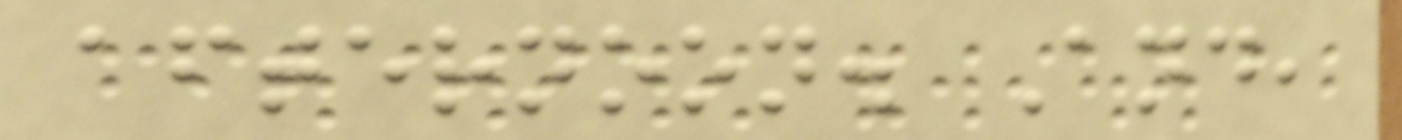afternoon. And,
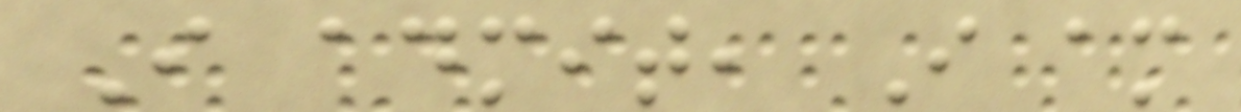I admit, I am
